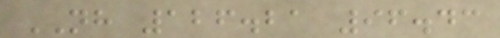NH 126.21 96.43
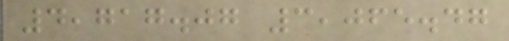4,717.07 3,065.47
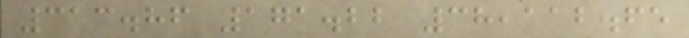313.86 171.22 38,112.65
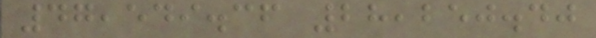47,549.36 28,250.40
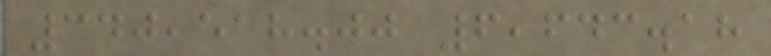340,518.00 6,643.18
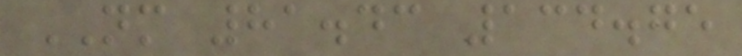NM 81.43 134.75
